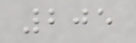205
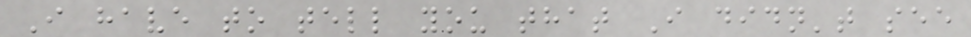I have to tell you that I didn't see
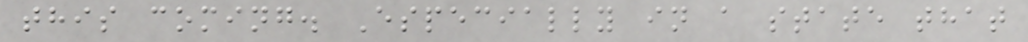this coming. Especially in a state that
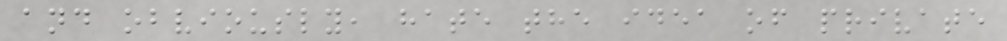and obviously, hate the idea of private
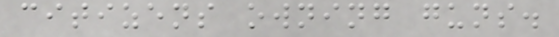citizens owning guns.
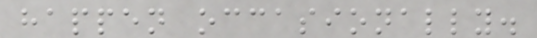happen occasionally.
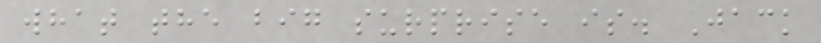what the big surprise is. Jack
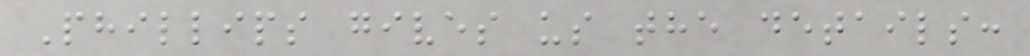Phillips gives us the details:
